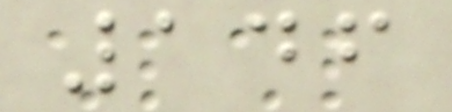146
